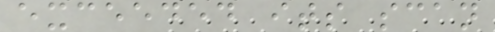exceeded its scan
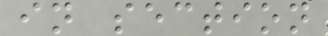in section
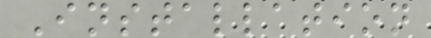Installation
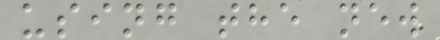using the new
